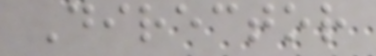Director
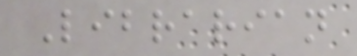Librarian
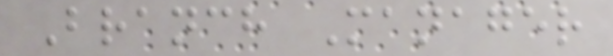Branch Manager
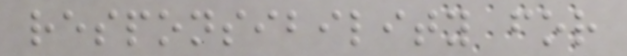responsibility for
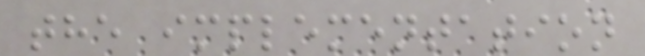the implementation
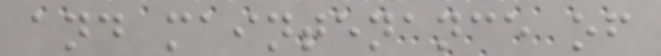and maintenance of
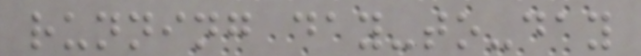running day-to-day
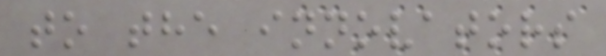to the innovators
